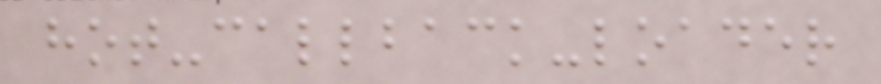hot-callback-loader
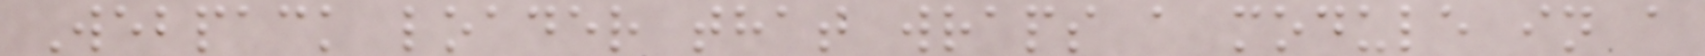Webpack loader that wraps a module in a
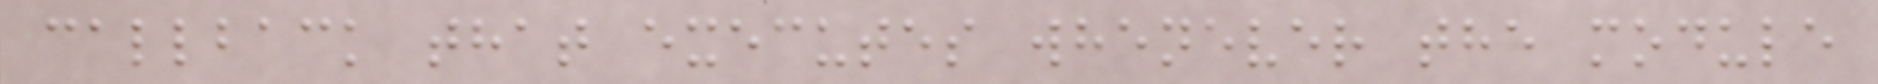callback that executes whenever the module
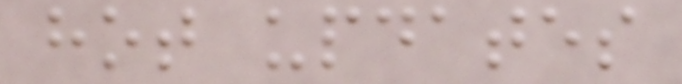hot updates
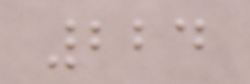224
